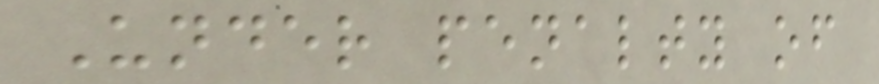Under penalty of
